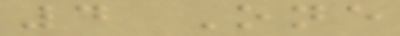4 One
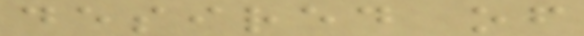desired of
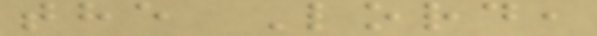the Lord,
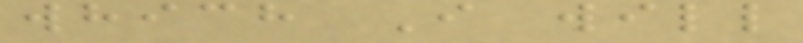which I will
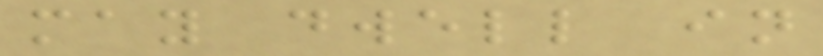may dwell in
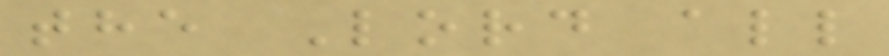the Lord all
